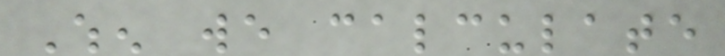When we calculate
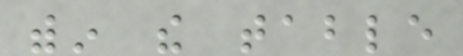within the table
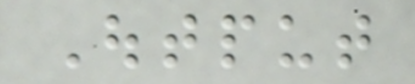Output
